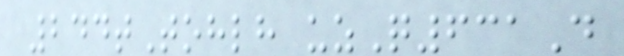244tTohlh uzQ631D
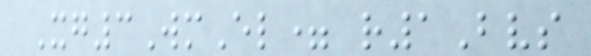Xg3WmEl= r1Bvs
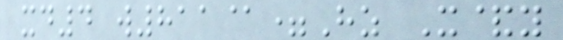xd4 w811@=Hz X&y
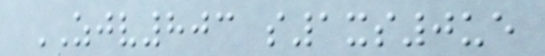ZJV803 s1xs0ue
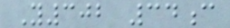Y302 34c
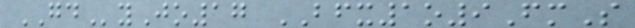GDyJo17 BFX1o9FmS
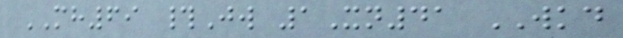MH69 #Jw 1Xn41 WKD
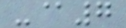-@7
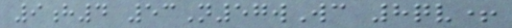9h4 53N57wWc 8qv+
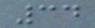34
